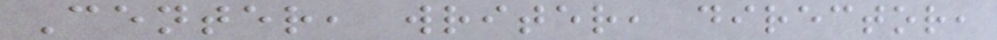Center, writer, director,
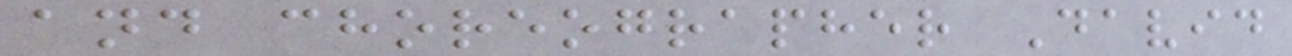and choreographer David
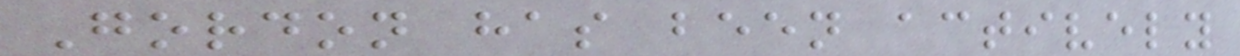Gordon has been actively
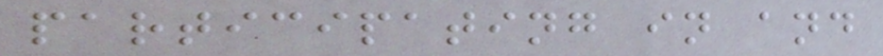participating in and
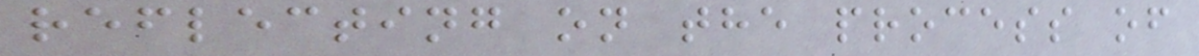reflecting on the process of
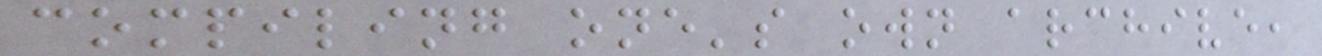compiling one's own archive,
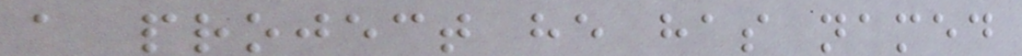a project he has named
